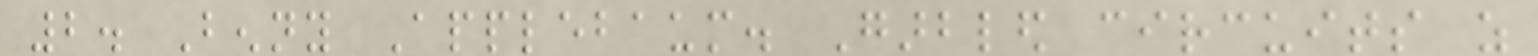2. Benny Applebaum. Garbled circuits as
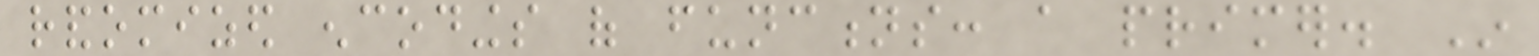randomized encodings of functions: a primer. In
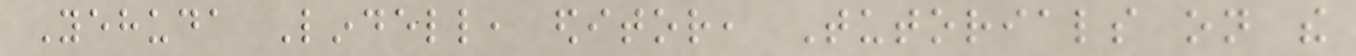Yehuda Lindell, editor, Tutorials on the
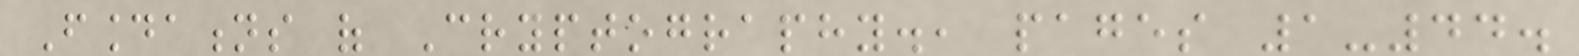Foundations of Cryptography., pages 1-44.
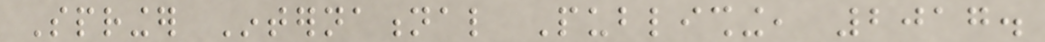Springer International Publishing, 2017.
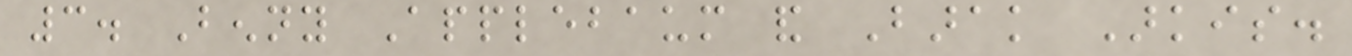3. Benny Applebaum and Barak Arkis.
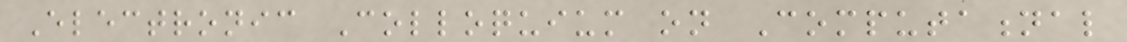Electronic Colloquium on Computational
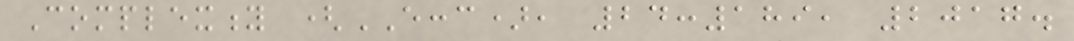Complexity (ECCC), 24:189, 2017.
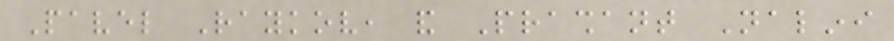Pavel Raykov, and Prashant Nalini
